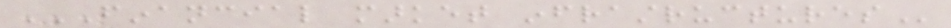FINANCIAL MARKET INFRASTRUCTURES
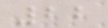22
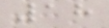18
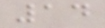14
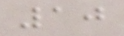10
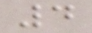4
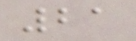21
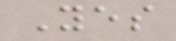Yes
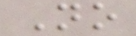No
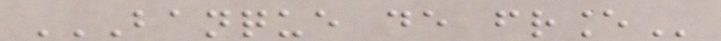BANQUE DE FRANCE
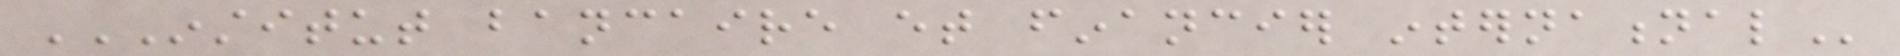INSTITUT BANCAIRE ET FINANCIER INTERNATIONAL
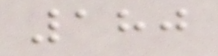180
